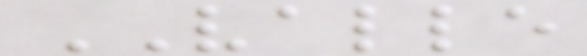VALLE
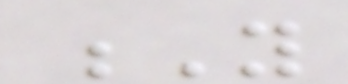Y
